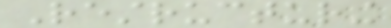Restructuring
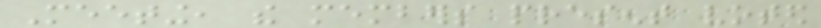Meeting, the members present voted
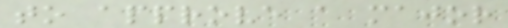to approve a major
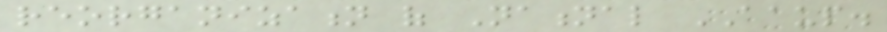reorganization of National AAUP.
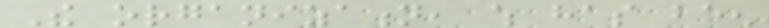The organization, which has been
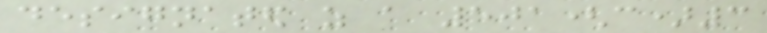designated as a 501(c)3
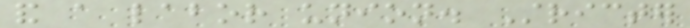and a labor union. Stricter
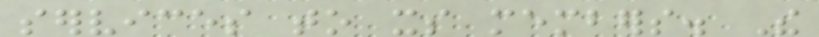services to its members. The
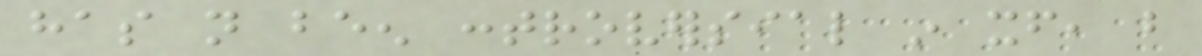has not been controversial in itself, but
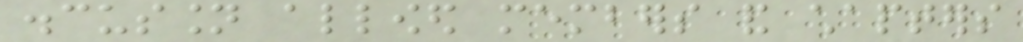discussion allowed members and chapters
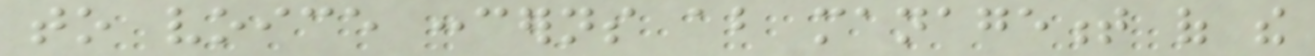to voice concerns about management of the
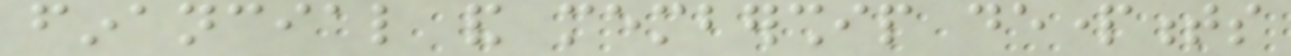financial and membership departments
